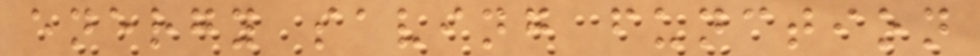energy saving function
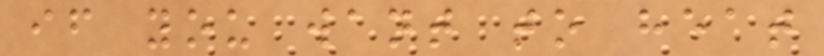if you want to heat
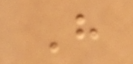H
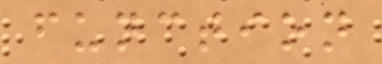function
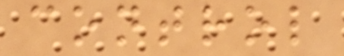control
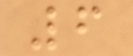6
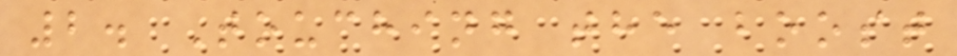2. Touching the boost
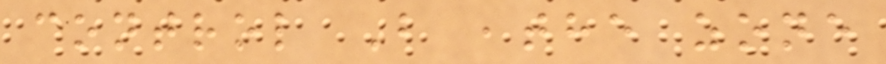control B ,the zone
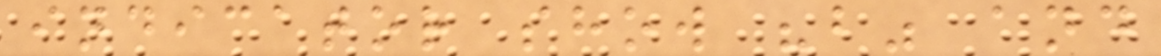indicator show "b" and
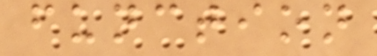function
